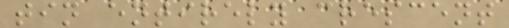tin entirely crescent
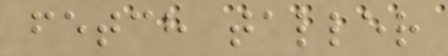fetch taller
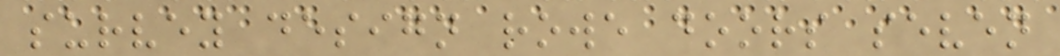survey design rowe doors seven
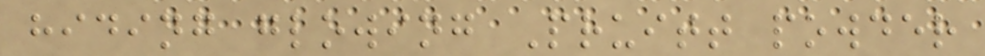hiding glowing Pruitt powder
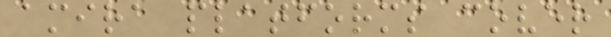amira platforms cover
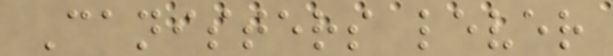Canisters lever
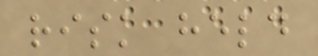risk held
